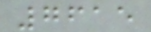7615
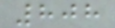808
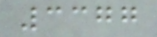3377
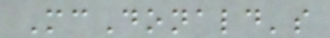McDonald's
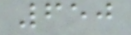650
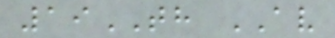19TH AV
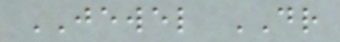JEWEL DR
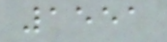1551
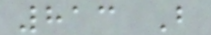813 B
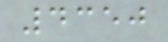4350
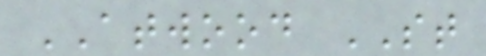ATWOOD ST
